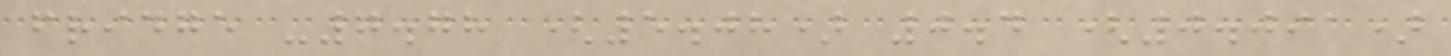fridge -7.78 (5.08) 0.4 (0.091)
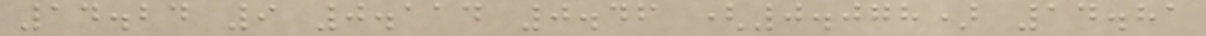14.24 9 0.114 0.46 (0.078) 14.81
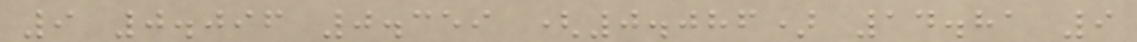9 0.096 0.359 (0.086) 14.81 9
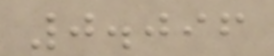0.096
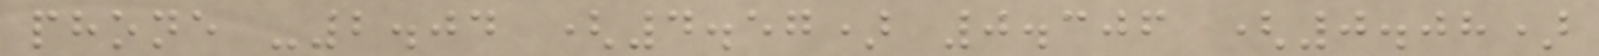phone -2.04 (4.57) 0.306 (0.08)
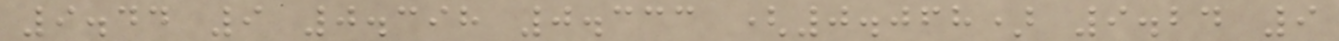9.44 9 0.398 0.333 (0.068) 9.24 9
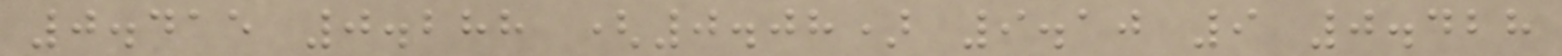0.415 0.288 (0.08) 9.10 9 0.428
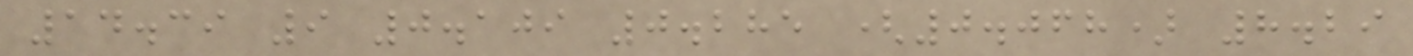14.39 9 0.109 0.285 (0.068) 8.29
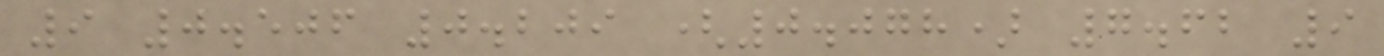9 0.506 0.209 (0.078) 7.62 9
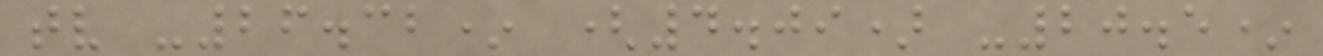tv -26.32* (4.09) -20.5*
